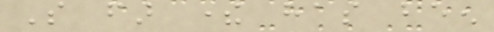So far there has been
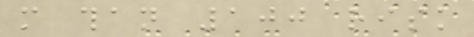more than 100 risk
